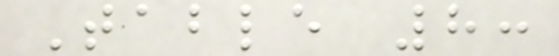Table 8:
